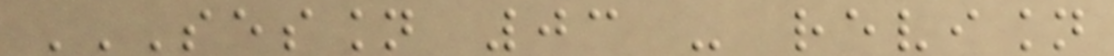SESSION 03 - REVISION
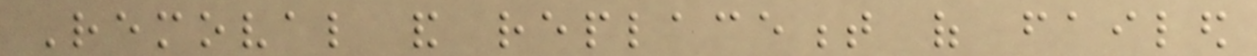Removal and replacement of failed
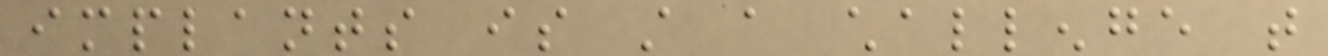implants is still a challenge that
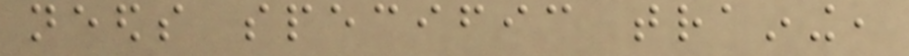needs specific training,
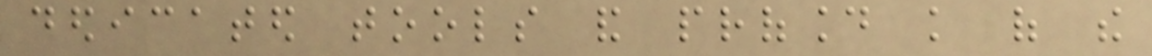dedicated tools and profound knowledge of the
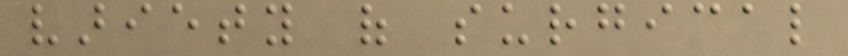variety of surgical
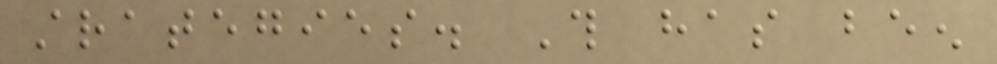strategies. This has been
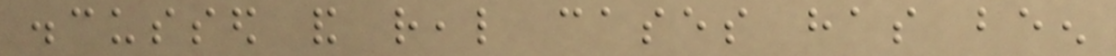discussed and real cases has been
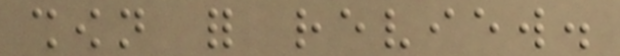shown for review.
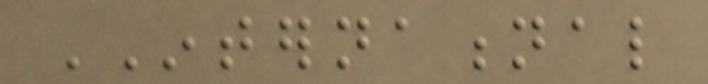INTERNATIONAL
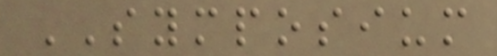SYMPOSIUM
